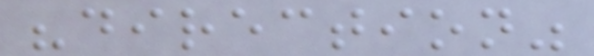"direction"
